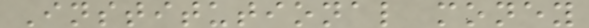Institutional money
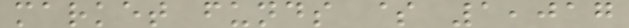market funds $ 1,017
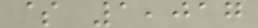$ 1,017
